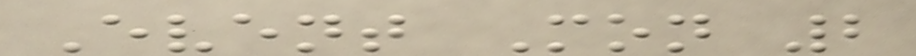Event Mon 2
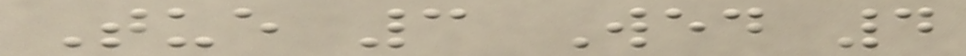Tue 3 Wed 4
